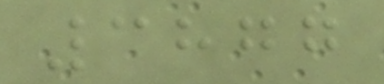3877
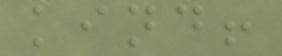kind!
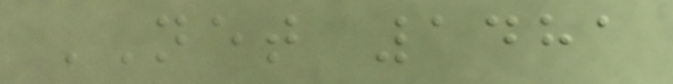NET 1481
